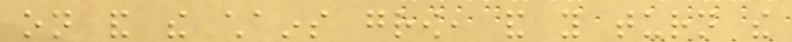on and the chains grow, and you turn the
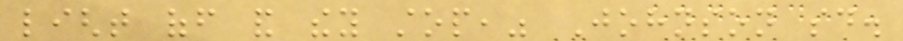light off and they stop," Johnson said.
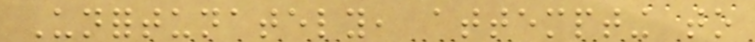Unfortunately, attempting to
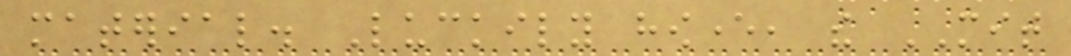material. Luckily however, the MIT
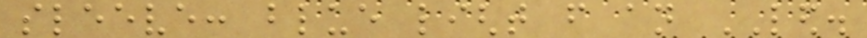sleeve: blue light from an LED.
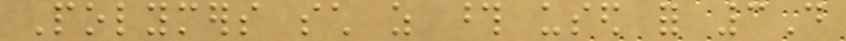Polymers such as those used for 3D
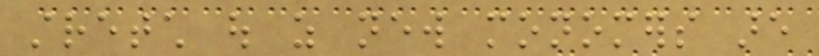stretch out as new monomers are
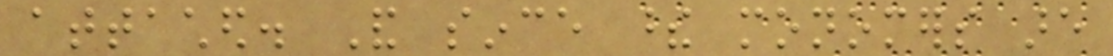attached. And since these monomers are
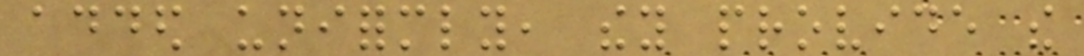added uniformly, they provide the
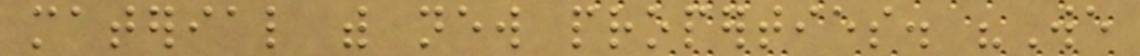material with new properties. "We
